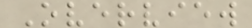Overview
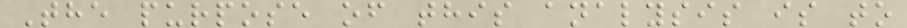The purpose of this analysis is to
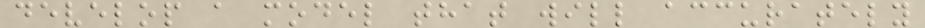develop a model that will accurately
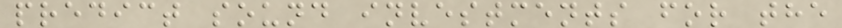predict sound investments for the
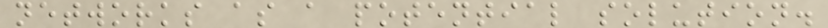networks as a potential solution.
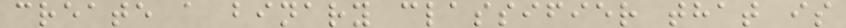create a binary classifier that is
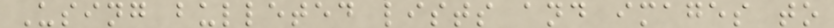Using bulleted lists and images to
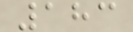183
